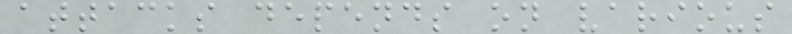attacks depends on various
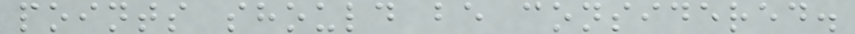points should be considered.
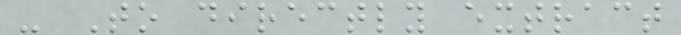- To directly extract
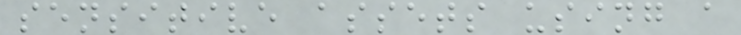sensitive assets using a
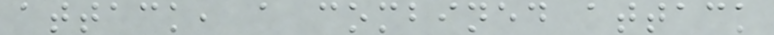attack, a combined attack
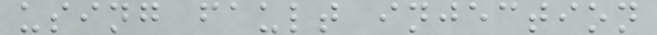using fault injection
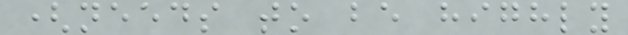(needs to be highly
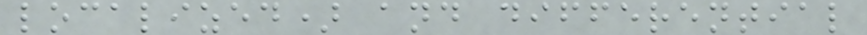localized) and differential
